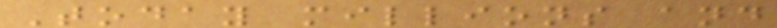Today millions and
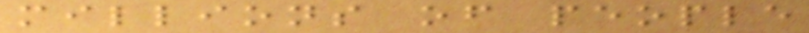millions of people
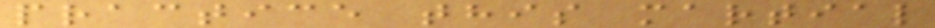practice this martial
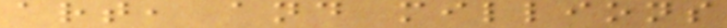art, and millions
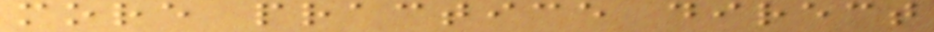more practice direct
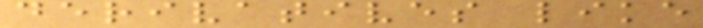derivatives like
